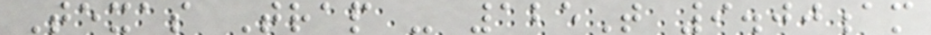Texas Trap - 125T 9.00am
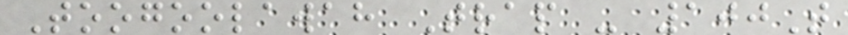Toogoolawah Trap - 100T
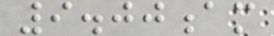9.00am
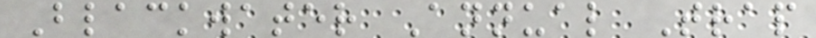Blackwater Annual Trap
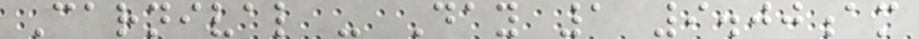Carnival - Day 1 9.00am
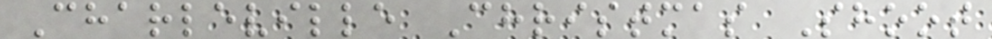Charleville Christmas Shoot
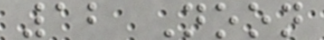12 Noon
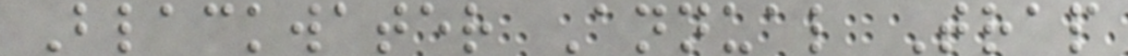Blackwater Annual Trap
